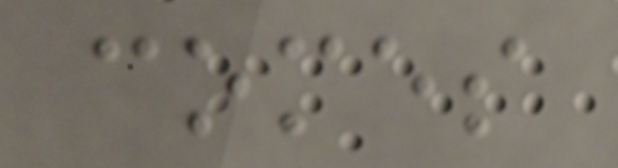comes
